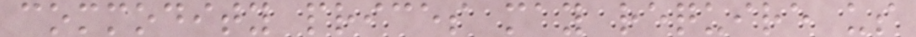commodity prices may require us
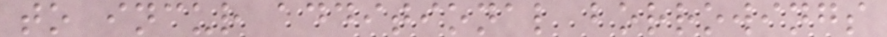to incur additional borrowings
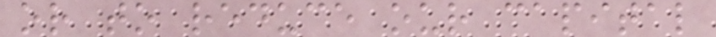or to reduce our capital
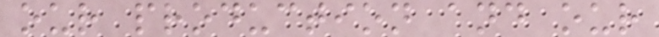our production and our
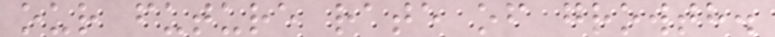our future rate of growth.
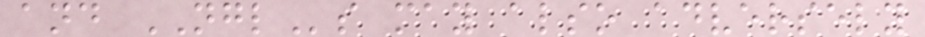and NGLs may also adversely
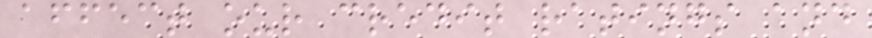affect our credit ratings and
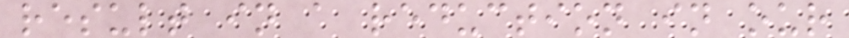result in a reduction in our
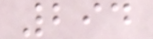294
